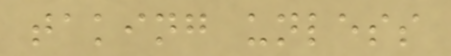taking unless
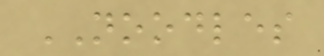NOODLES
